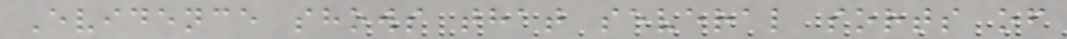Evidence shows that several sorts of
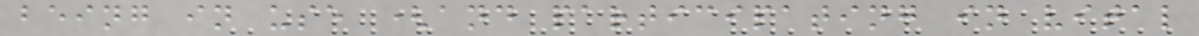being in use (and participating in vital
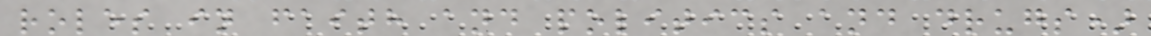roles in faith and politics and drugs)
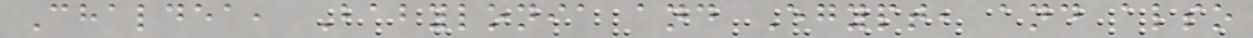Chaldea, Babylonia and Egypt, and also
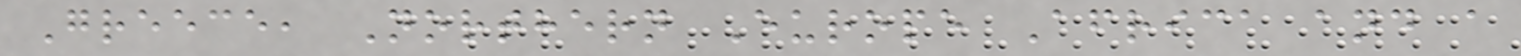Greece, Northern Europe Africa and a
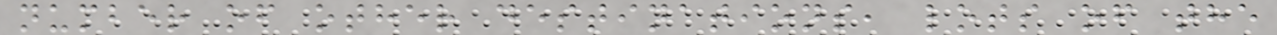number of other destinations, lots of the
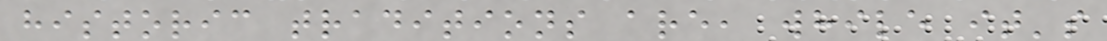historic traditions are, while it's
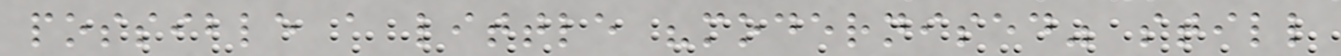possible a little "modernised" still
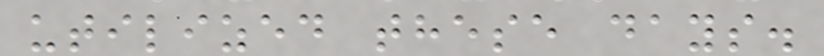utilized these days.
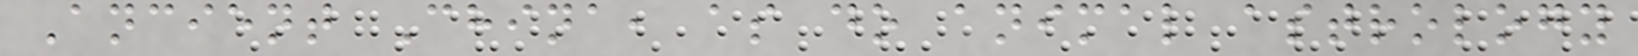Ancient China, as do animal astrology
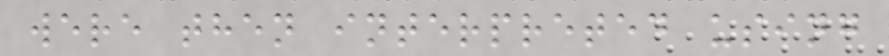were then interpreted using
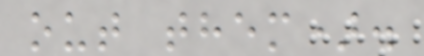out them).
